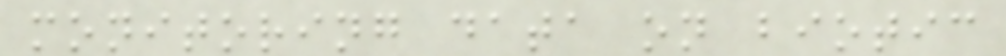monitoring data on biotic
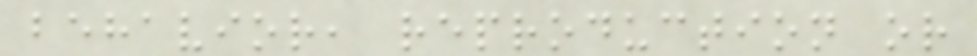behavior, reproduction or
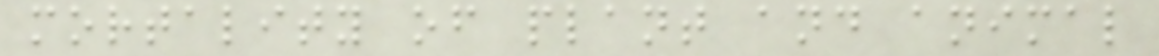mortality of plant and animal
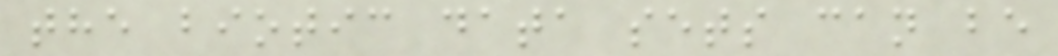the biotic data sets can be
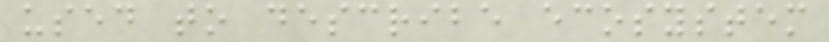used to describe ecosystem
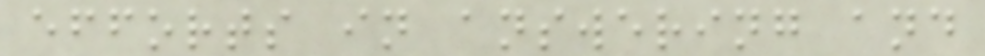efforts in answering and
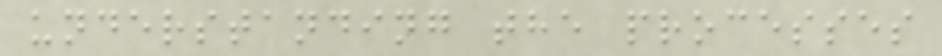understanding the processes
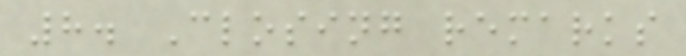8. Closing remarks
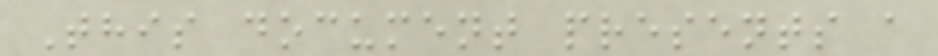This document presents a
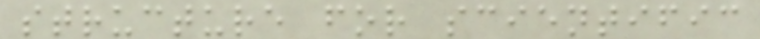structure for scientific
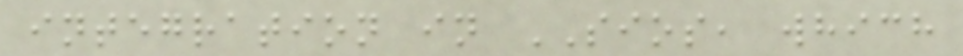integration in SIOS, which
